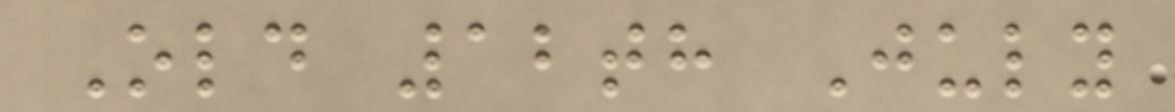Old 12th July
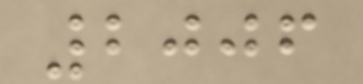2006
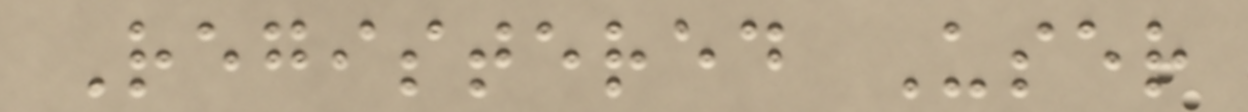Registered User
